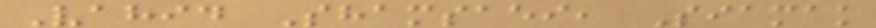Vahid Shamsaei, Siamak
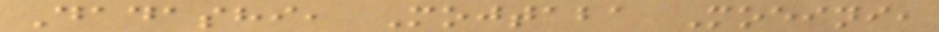Dadashi, Mojtaba Moeini,
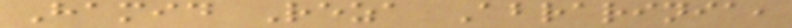Hamid Reza Abrarinia,
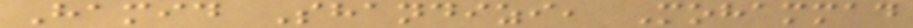Hamid Shandizi, Mohammad
